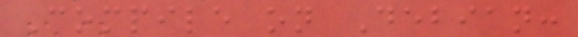Compile on Debian:
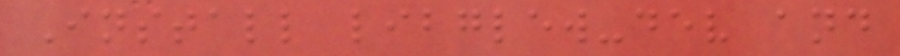Install libglew-dev and
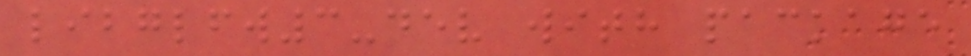libglfw3-dev with package
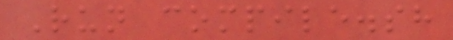Run compile.sh
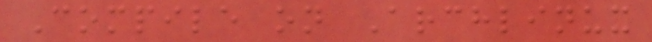Compile on Archlinux
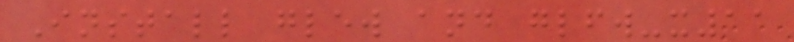Install glew and glfw-x11
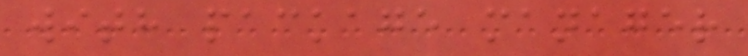with package manager
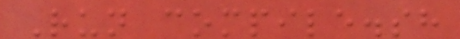Run compile.sh
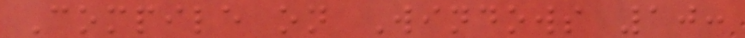Compile on Windows 10:
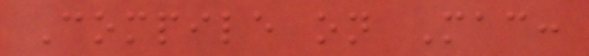Compile on Mac:
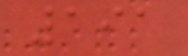191
